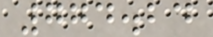774.24
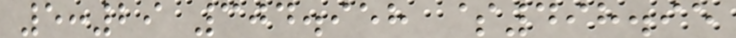5:29 304.958 $498.95
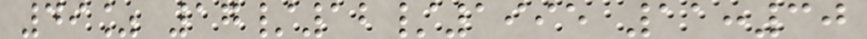49% 17/12/1995 11:30
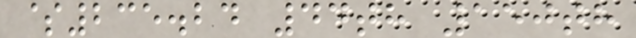$235.24 44th 150th
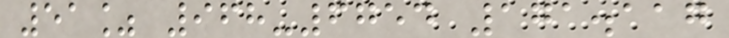51% 968-6754 171.117
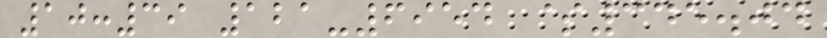10:39 121-6954 $345.04
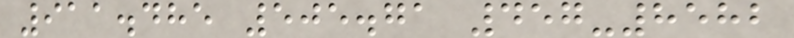911.485 505.71 457-8582
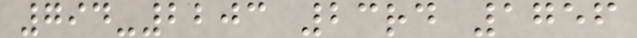794-2203 23rd 1756
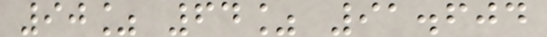90% 64% 91.604
